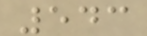543
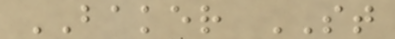BAKER ST
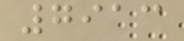7913
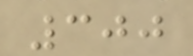300
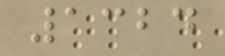1324
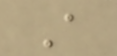A
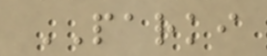PARKI
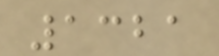1321
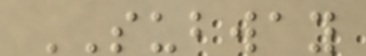SUBWAY
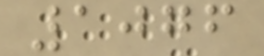1076
